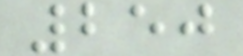250
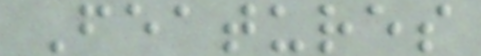Features
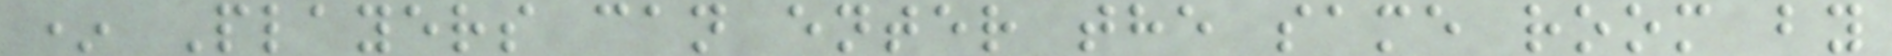* Players can enter the same room by
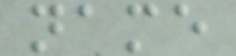name
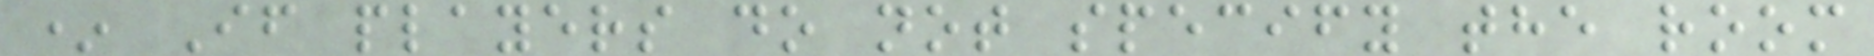* If players do not specify the room
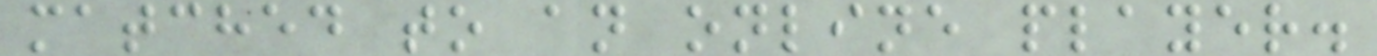matched to an online player.
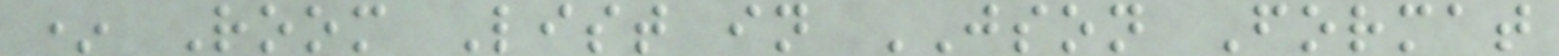* Room List in JSON Format
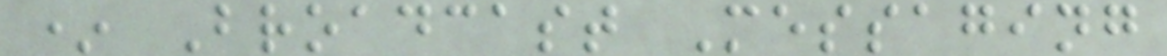* Broadcast Messaging
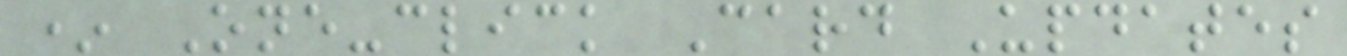* One-click Card Updates
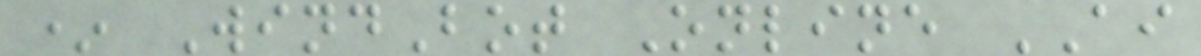* WindBot Online AI
